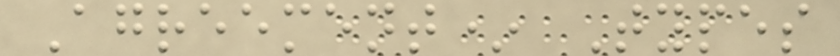Agreement* Types
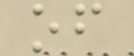of
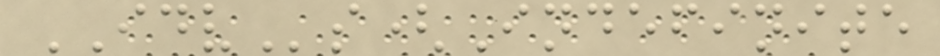IDVs(Indefinite
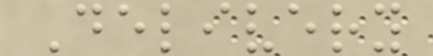Delivery
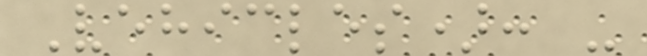Vehicles): -
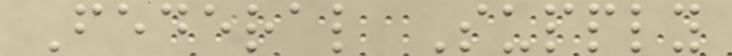Federal Supply
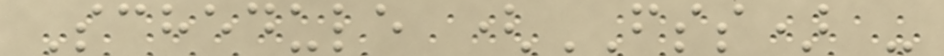Schedule (FSS) -
